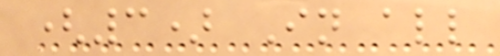(3) In all
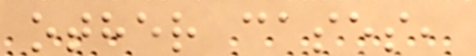other cases,
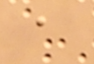a
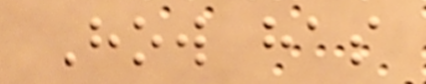How has
